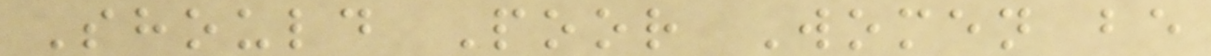Should Poor Women be
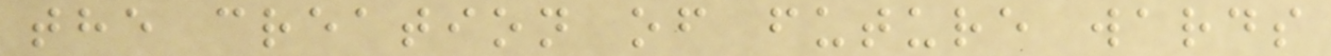the creation of future wards
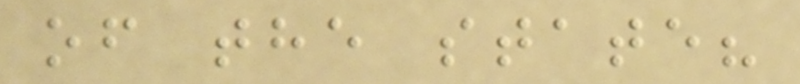of the state?
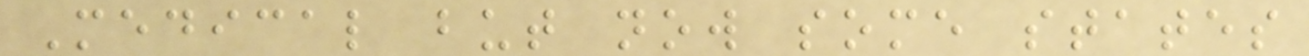Medical but now some states
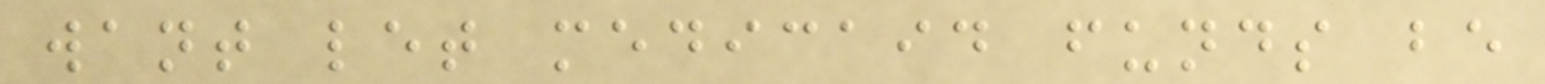want let medicaid funds be
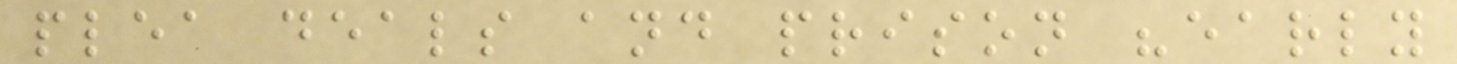plea deals and prison "early
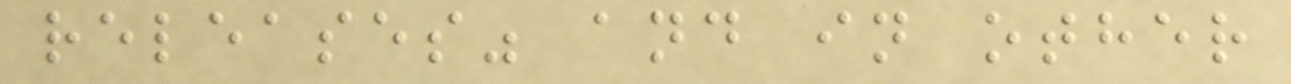releases" and in other
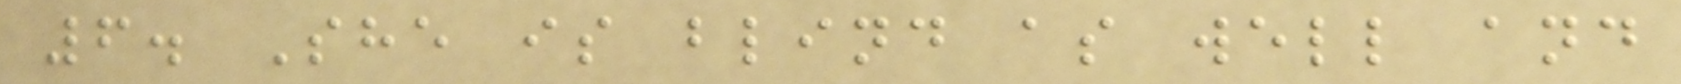6. She is blind as well and
